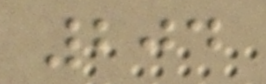204
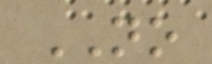NO
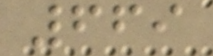669
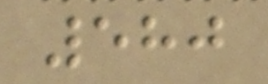580
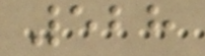528
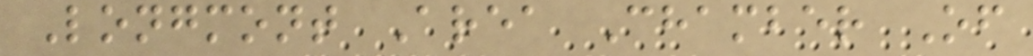Longmont Area Chamber Of
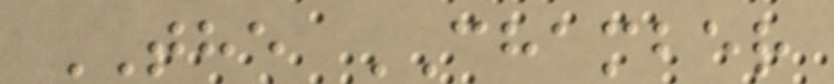THE CHAMBER
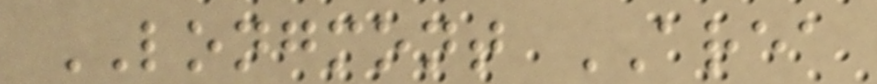LONGMONT AREA
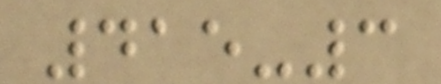415-3
